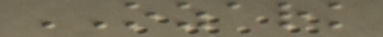OZARK
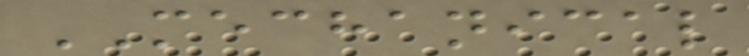MECHANICAL
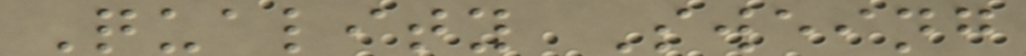Quality Sweing
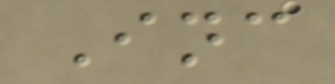Inc
